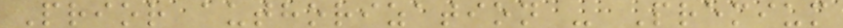Prior authorization - Premium
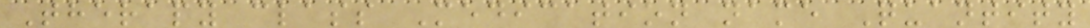Therapy class Medication name Quantity
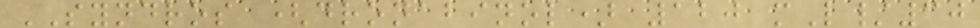SYNDROS (dronabinol) 120 mL/30
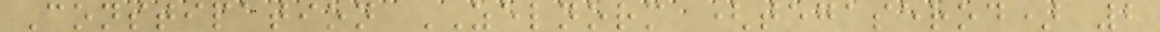Constipation ZELNORM (tegaserod) 2
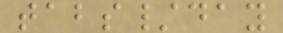tabs/day
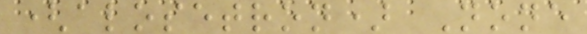(alosetron) None
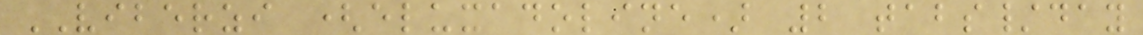VIBERZI (eluxadoline) 2 tabs/day
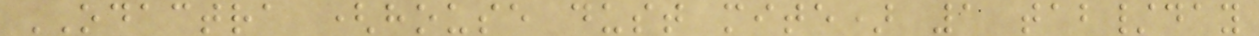ODACTRA (house dust mite) 1 tab/day
